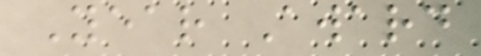Year Award
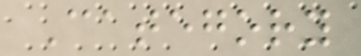Category
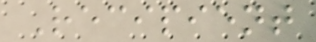Recipient
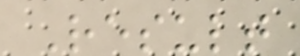Result
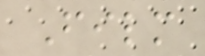Film
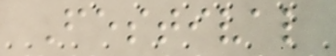Festival
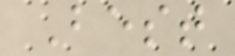Best
